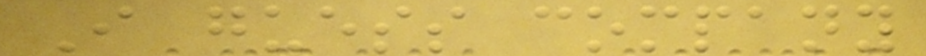I guess company
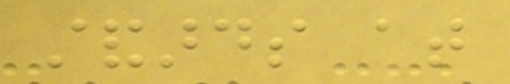standards at
